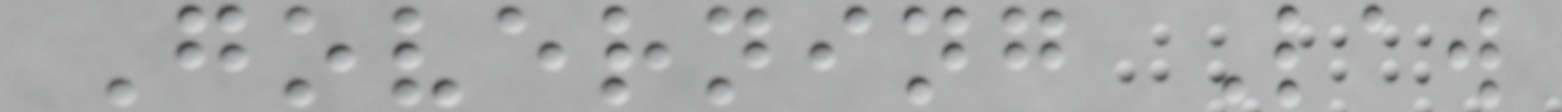Governing Law
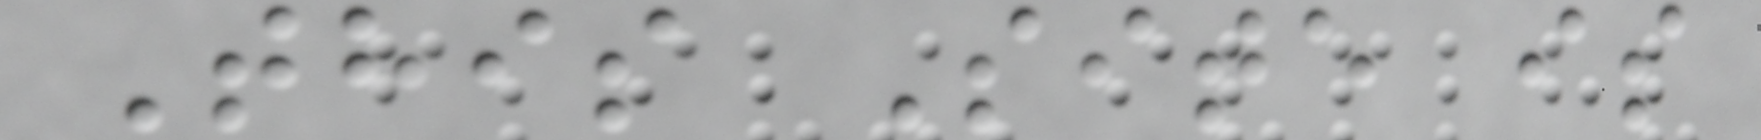This Site is
